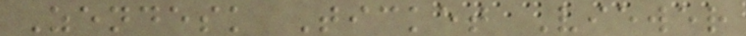Zendesk Ticket Viewer
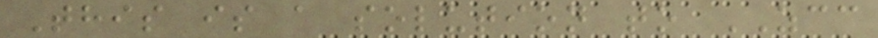This is a solution to ZCC
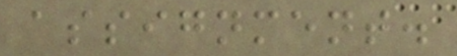assignment.
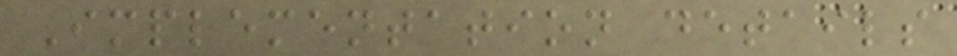Implementation details
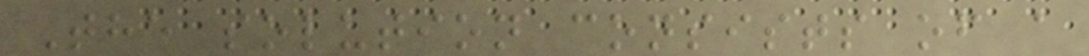The solution consists of a
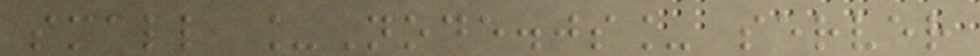small _Node.js_ server
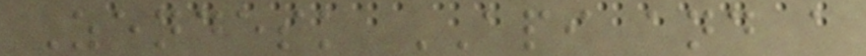Zendesk API and a
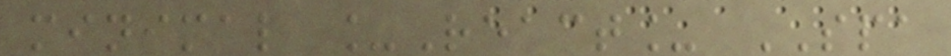minimal _React_ SPA
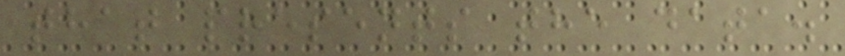that presents the data.
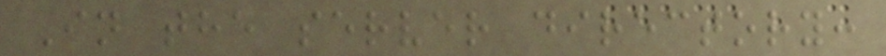In the server directory:
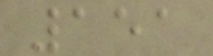151
